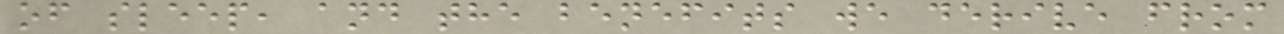of sleep, and the benefits we derive from
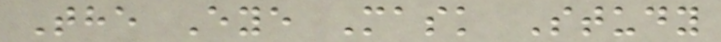The Eye Mask Study
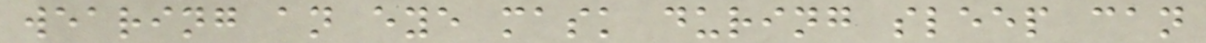wearing an eye mask during sleep can
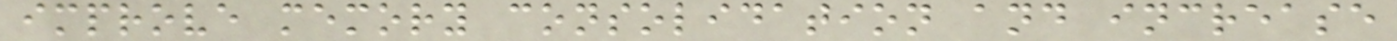improve memory consolidation and increase
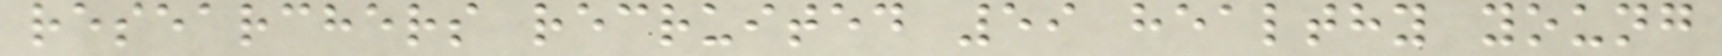researchers recruited 59 healthy young
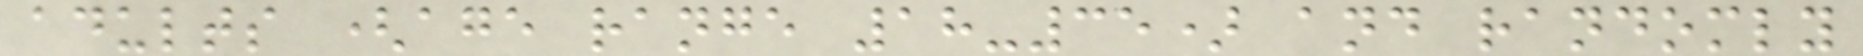adults (age range 18-35) and randomly
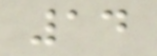14
